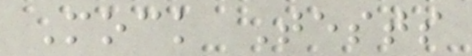Mock Tests
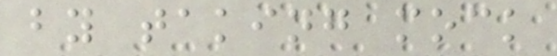by taking mock
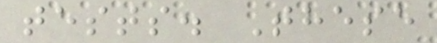tests. These
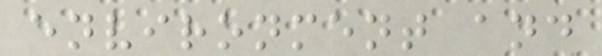environment and
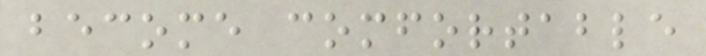become comfortable
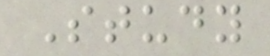Study
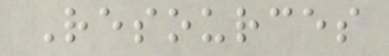Resources
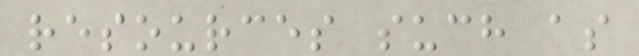resources such as
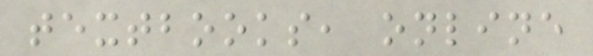textbooks, online
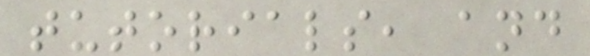tutorials, and
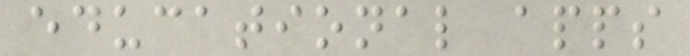educational apps
